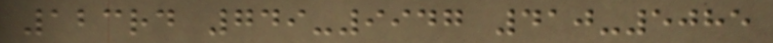123rd 749-9947 410-5085
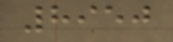8950
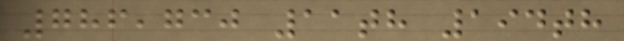786,730 11th 194th
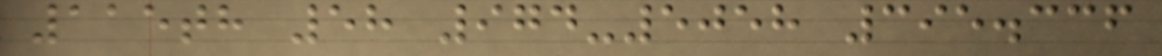115th 58 974-5058 395.336
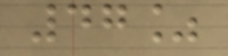47%
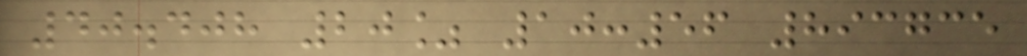40.408 20% 10:56 893735
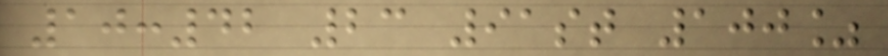10:42 23 91st 100%
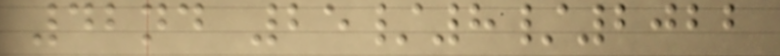42nd 25/8/2022
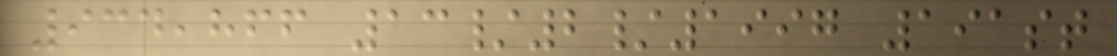934,866 13/2/1997 191st
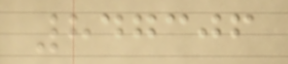847306
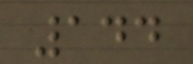144
